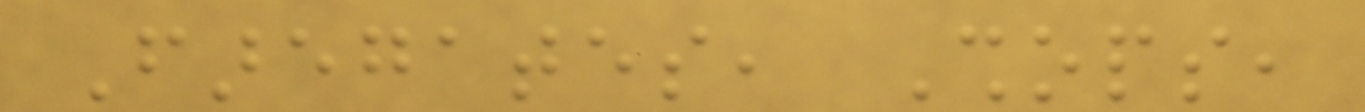Faregates, Shops,
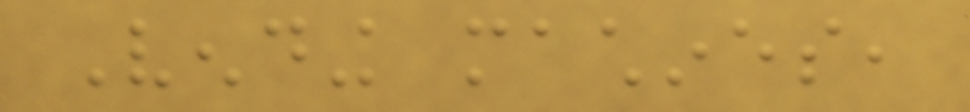Vending machines,
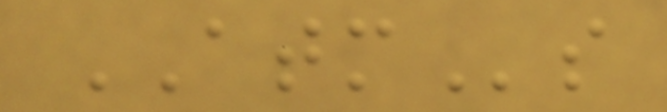ATMs
